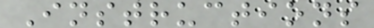Instructions
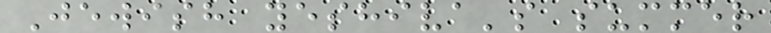Jewish yeshiva's summer
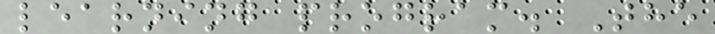learning program. The
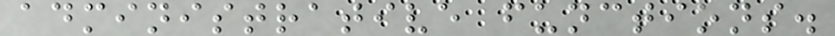administrative functions.
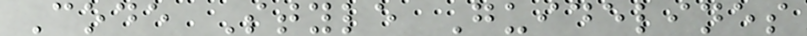Code Style Guidelines
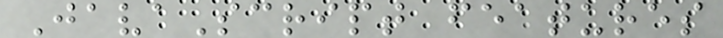JavaScript features
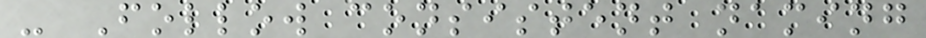- Follow consistent naming
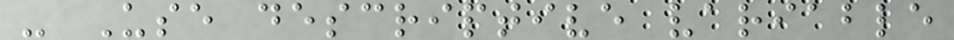- Use descriptive variable
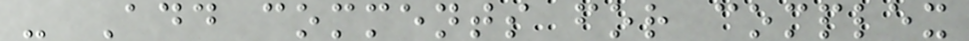- Add comments for complex
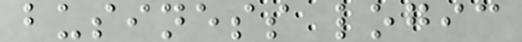business logic
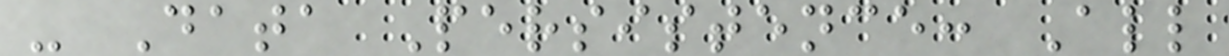- Data Persistence: All
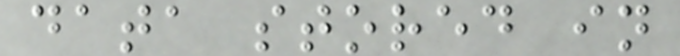data stored in
